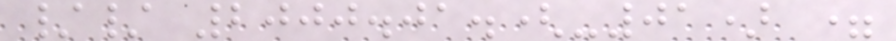// 2000.01.(-01) =
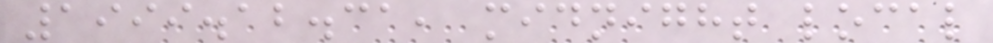1999.12.31, midnight local
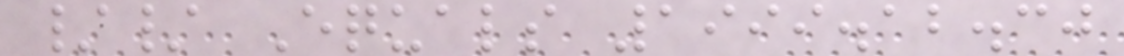// Equals 1999.12.30
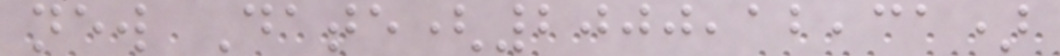new Date(2000,12,31)
